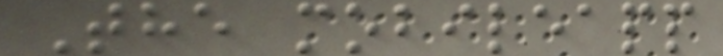The mobileapp
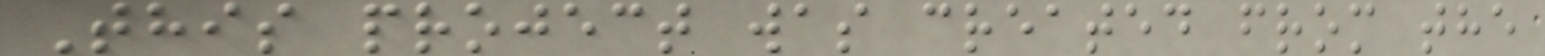This project was created from the
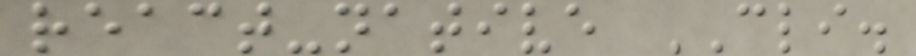react-native CLI.
